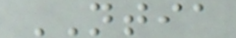NTIA
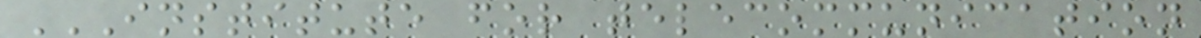INSTITUTE FOR TELECOMMUNICATION
